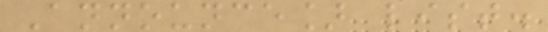Announce] list.
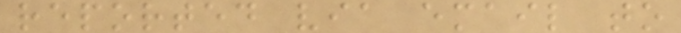reported via email to
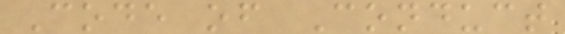Code of Conduct
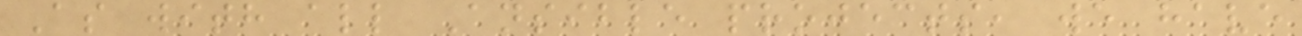As with all Ansible projects, we have
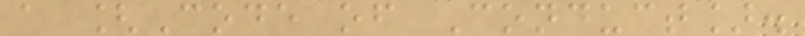a [Code of Conduct].
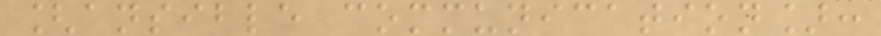[ansible communication]:
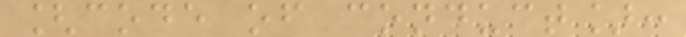[code of conduct]:
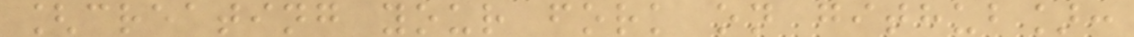[creating your fork on github]:
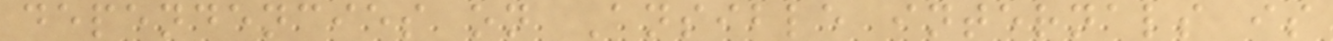dependencies on Ansible internals is
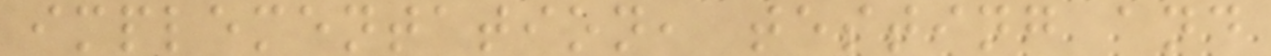implementation, testing and
